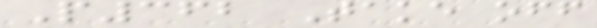P362 Take off
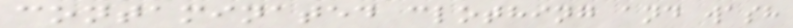contaminated clothing and wash
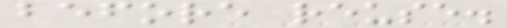before reuse.
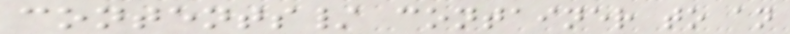contents/ container to an
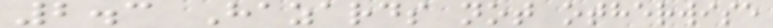2.3 Hazards not otherwise
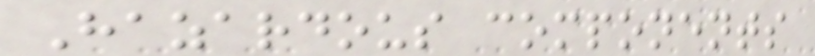Hazardous components
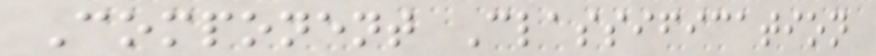Component Classification
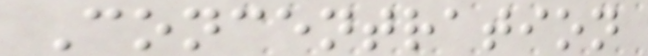Concentration
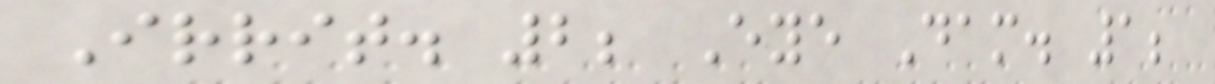Irrit. 2; Eye Dam. 1;
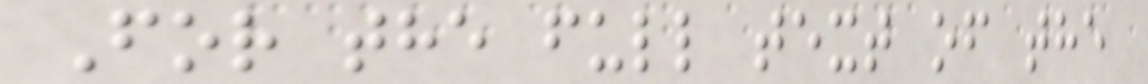For the full text of the
